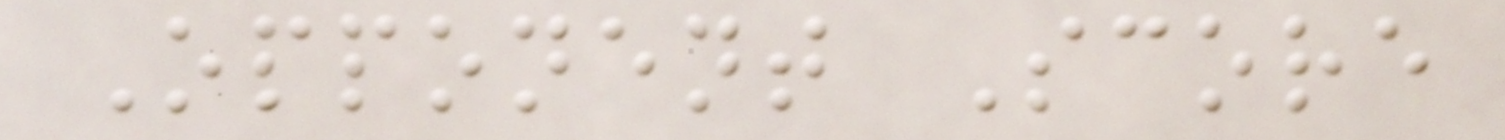Opponent Score
